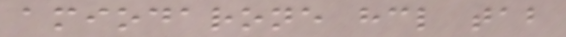amiodarone hcl tab
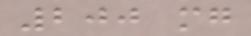200 mg
